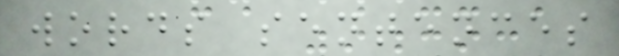words sentences
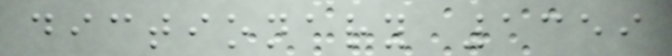dictionary 1359
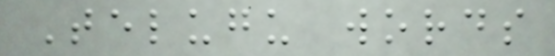Telugu words
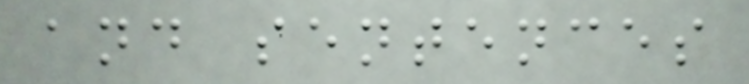and sentences
